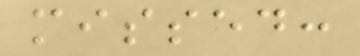missed:
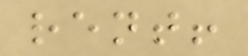rent!
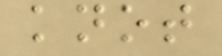knot
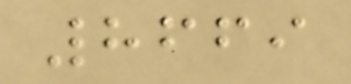8669
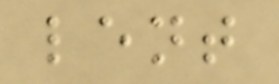lent
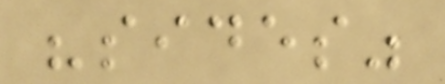"sides"
